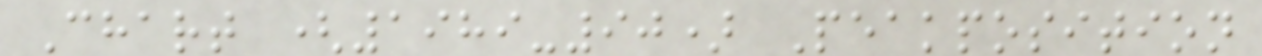Chart (1989-90) Peakposition
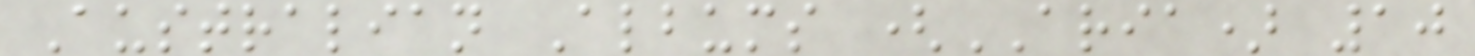Australian Albums (ARIA) 10
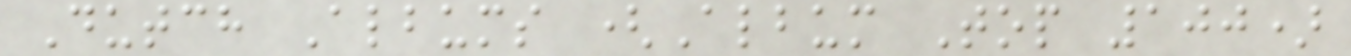Dutch Albums (Album Top 100)
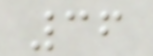36
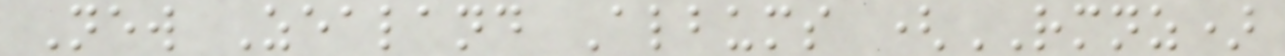New Zealand Albums (RMNZ)
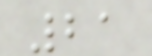21
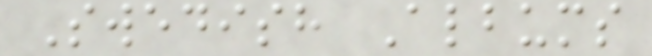Swedish Albums
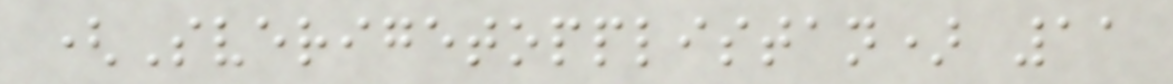(Sverigetopplistan) 11
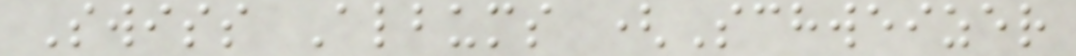Swiss Albums (Schweizer
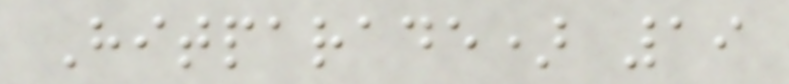Hitparade) 19
